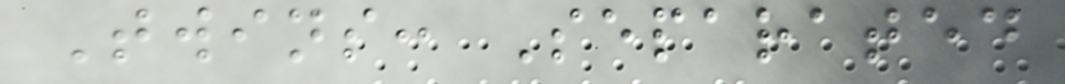Twins: Separated
